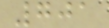701
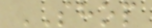SHOP
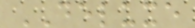DELUXE
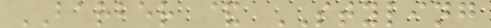BARBER & STYLING
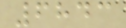6843
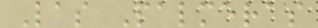Las Palmeras
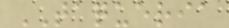TAQUERIA
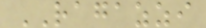RAGAZZI
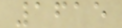1615
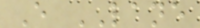E LANE
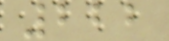222
